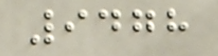9478
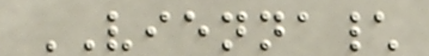VIENNA\
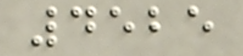4525
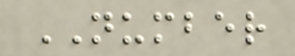NUMBER
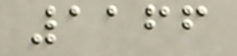1166
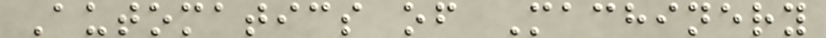Automatics of Machinery
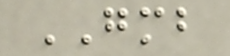GMB
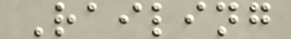Railing
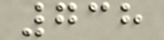738
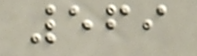569
